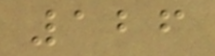126
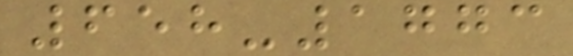658-1773
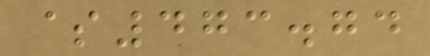$473.74
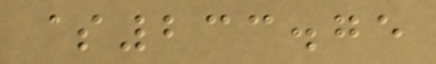$233.75
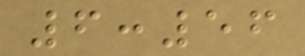6:56
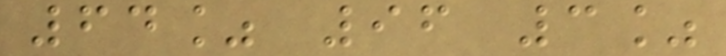64% 96 3%
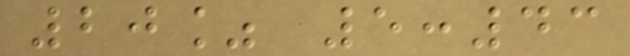20% 5:43
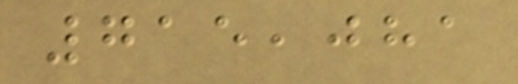715,081
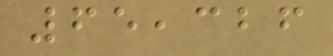65,326
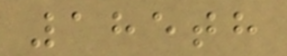185th
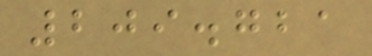209.721
